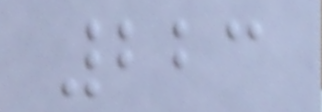223
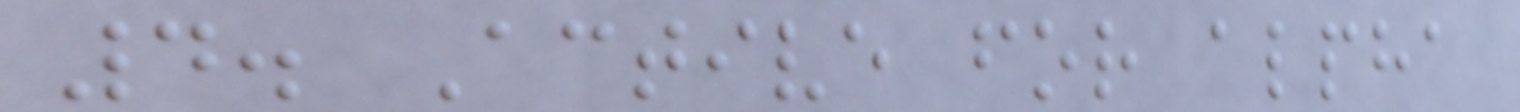4. Active for alpha
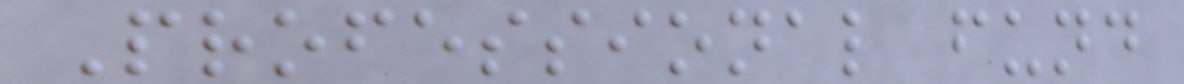Professional fund
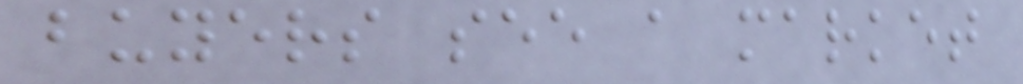buyers see a market
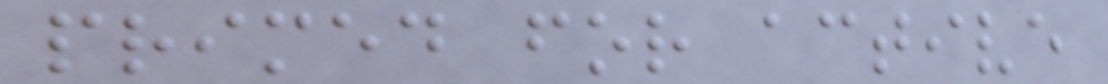primed for active
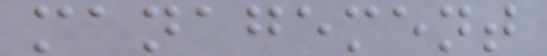management
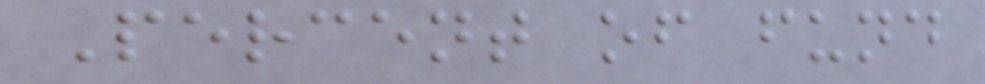Percent of fund
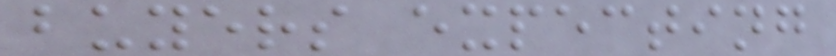buyers expecting
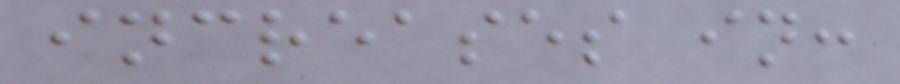increases in:
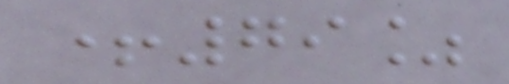+79%
